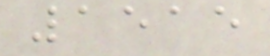1515
